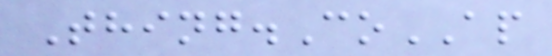Thing.CoAP
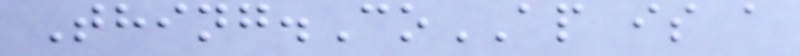Thing.CoAP is a
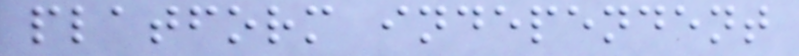platform independent
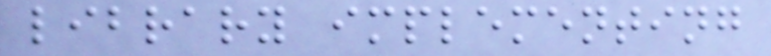library implementing
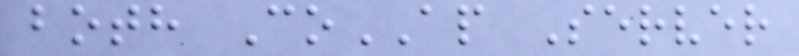both CoAP Server
